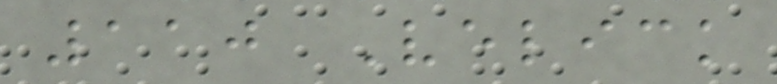110 Velick
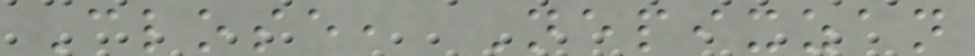Close, Nepixzan
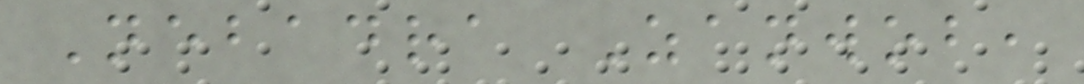Nebadra Zanwob,
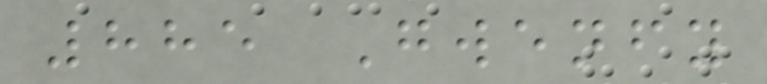885 Gwenfy
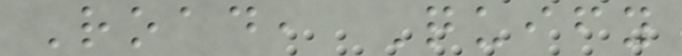Road, Quify
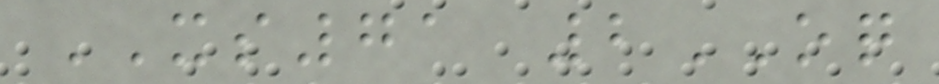XS71 2OQ
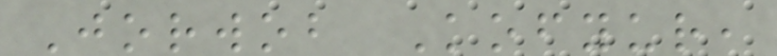Jorwob Kofyur,
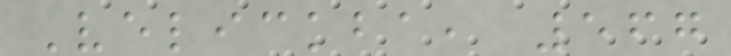Velickba, 567
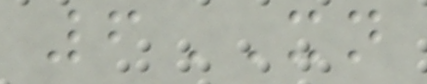6XN
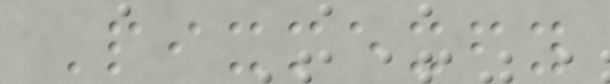Pixmexfy
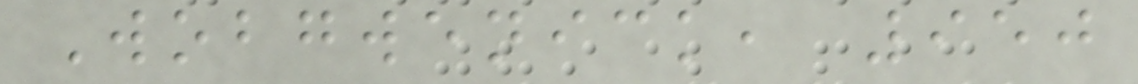Wobgwenick, 950
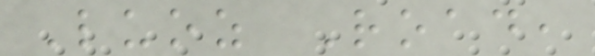Luoz Road,
